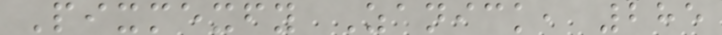Pixmexfy Zanick, 285
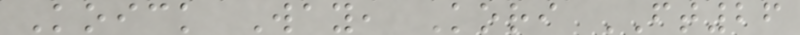Koick Way, Kori FT26
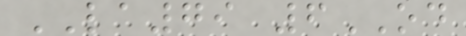LA79 6OD
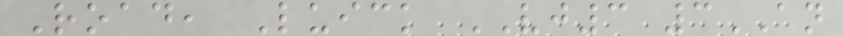Road, Luick VJ3 3AN
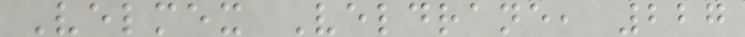Velmex Veldrane, 227
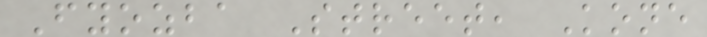Fyozba Street, Kone
